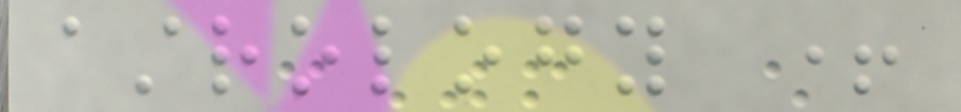astrology +
